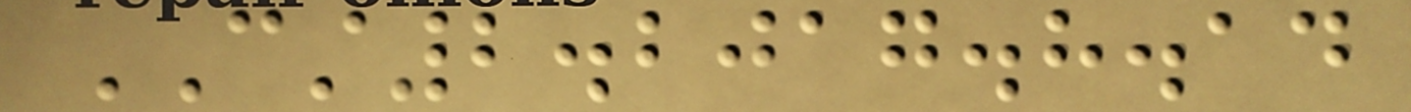CST2.2017.8.14
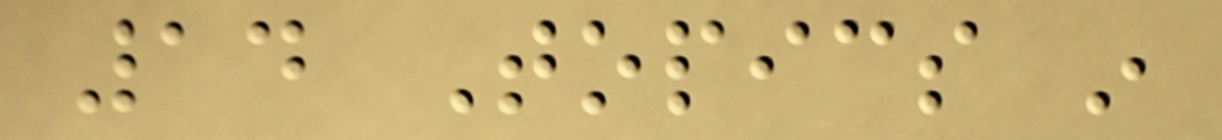14 Topics in
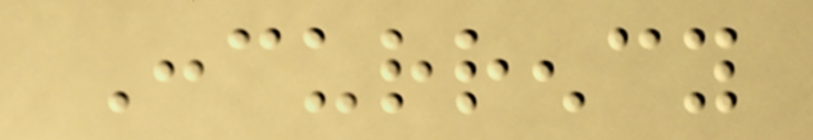Concurrency
